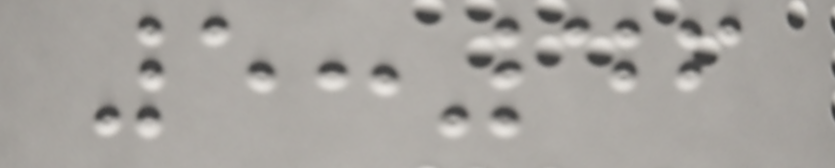5:46
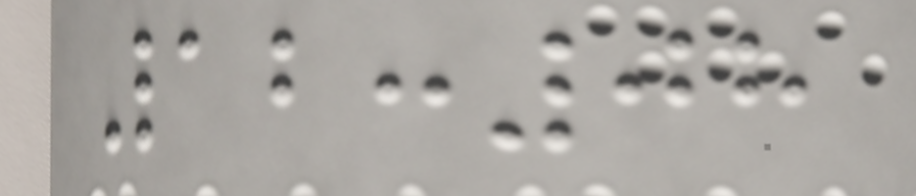12:08
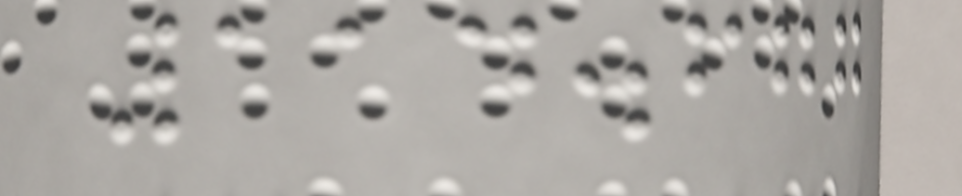114.677
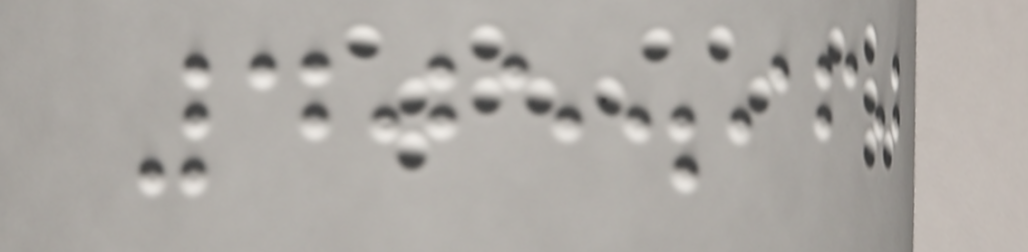405.960
